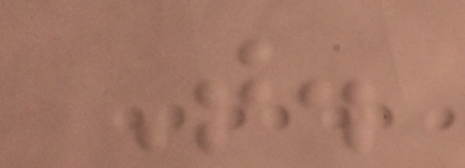T.
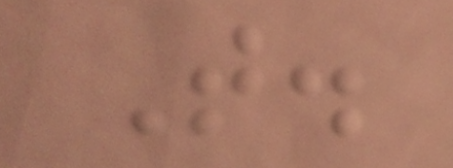T.
